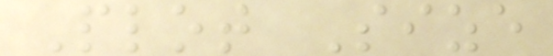Plot Size
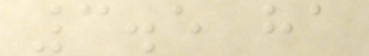3.5 ha
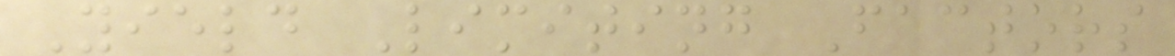Yield Limiting Factors
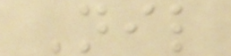Nil
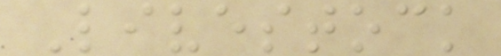Livestock
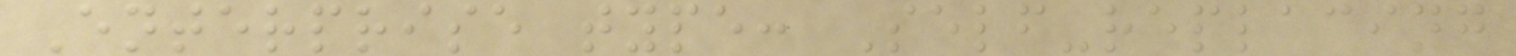Enterprise type: Self-replacing
